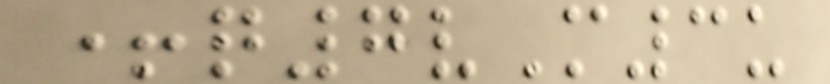+q7vM3u
